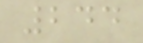244
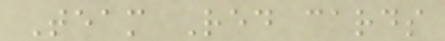Team Red cards
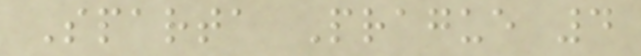Sparta Prague 4
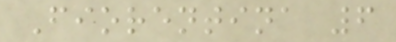Fiorentina 6
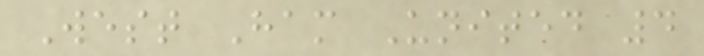West Ham United 4
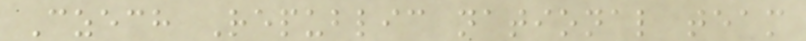Czech Republic national team
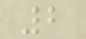2
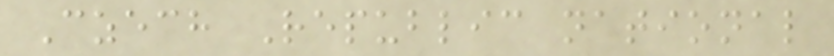Czech Republic national
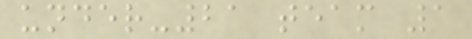under-21 team 1
